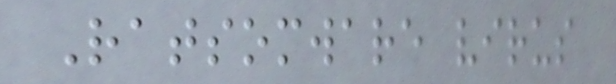Ratsomware virus
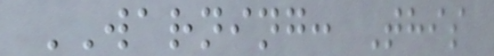WARNING: This
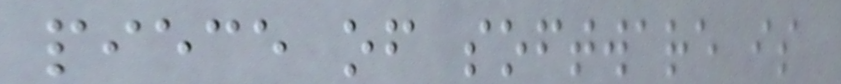piece of software is
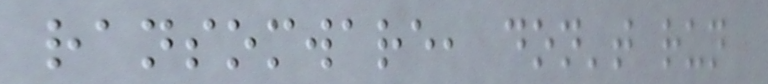ransomware, don't run
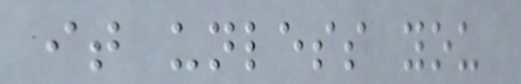it unless you
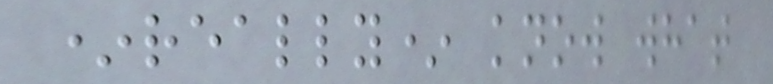*really* know what
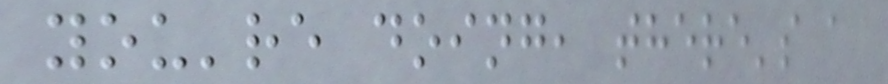you're doing, there's a
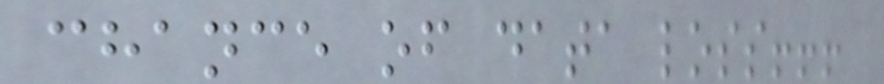chance of data loss!!!
